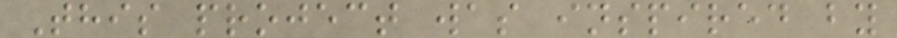This project was inspired by
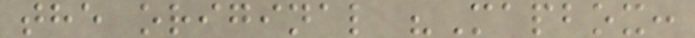the original "Mapbox:
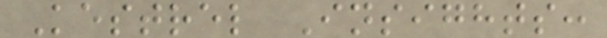Kestrel Insights:
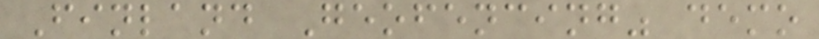Finland Geofencing" demo
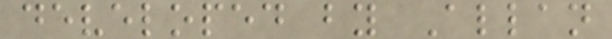developed by Allan
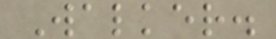Walker.
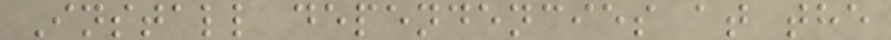Install dependencies at the
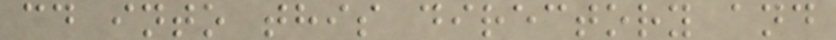cd into this directory and
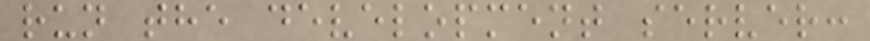run the development server:
